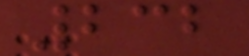232
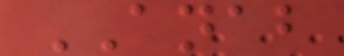ANAB
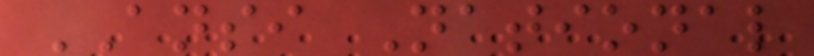ANSI National
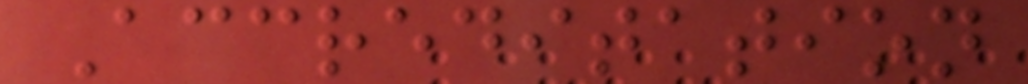Accreditation
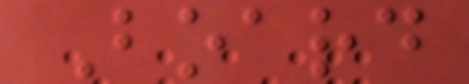Board
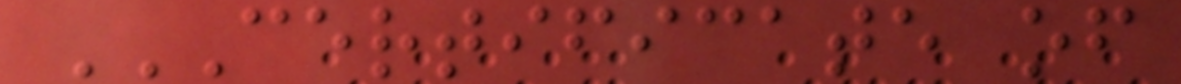CERTIFICATE OF
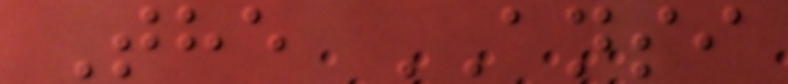The ANSI
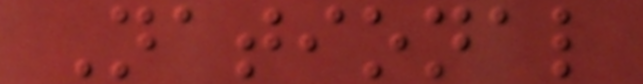National
